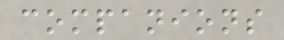companions
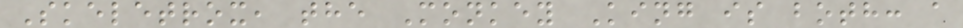Skeletrox, the Monkey King is both: a
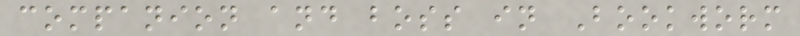companion and boss in Bookworm
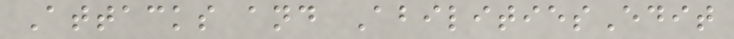Attacks and AbilitiesEdit
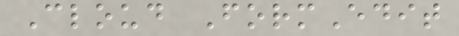Cloud FormEdit
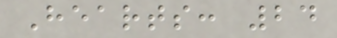Hearts: 24
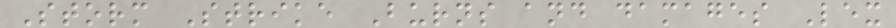Storm Strike Burns and damages Lex
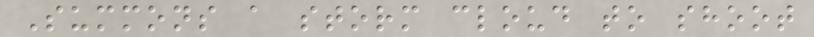Summons a storm cloud to shoot
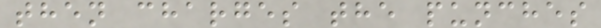then charges the punches
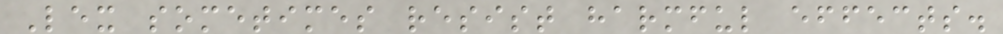Lex sometimes resist harmful effects.
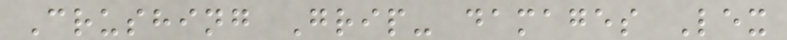Crushing Grip- damages Lex
